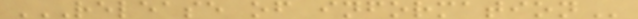RELEASE OF INFORMATION
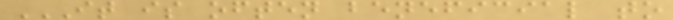IT IS OFTEN BENEFICIAL TO
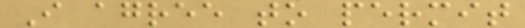I agree to permit
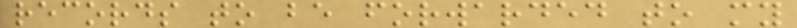records to be forwarded to my
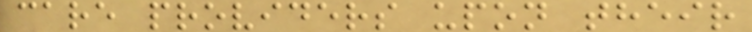care providers upon their
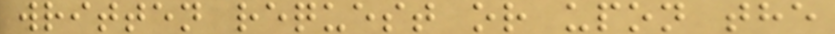written request or upon the
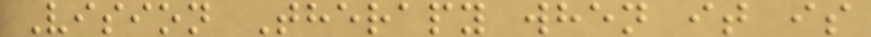Vision Therapy when it is
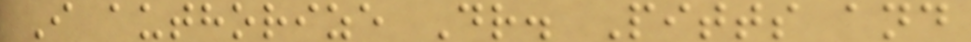I authorize Dr. Pitts and
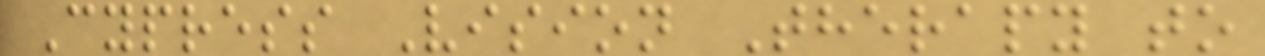Cypress Vision Therapy to
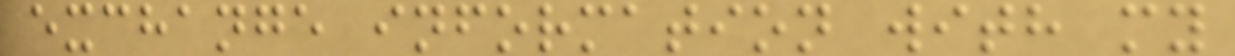exchange information with my
